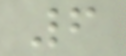6
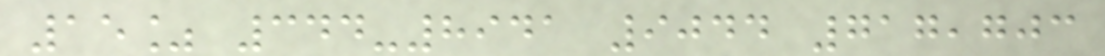15% 344-8941 9044 717,703
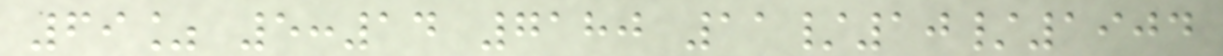69% 5:14 7180 11/10/1904
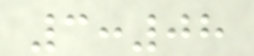3:08
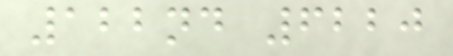122nd 6220
